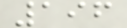196
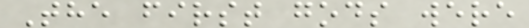The first gods were
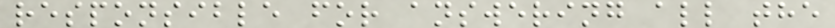responsible for answering all the
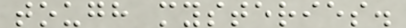tough mysteries.
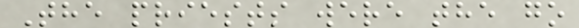The priests were the go
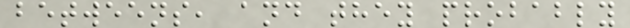betweens, and they probably
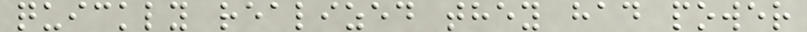quickly realized they had power
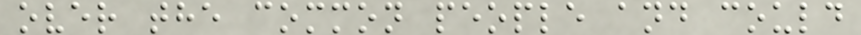over the common people and could
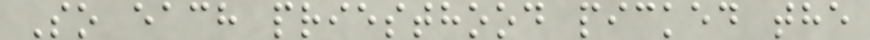So each priesthood picked the
